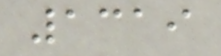1319
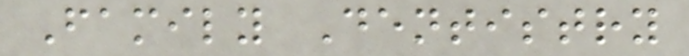Family Dentistry
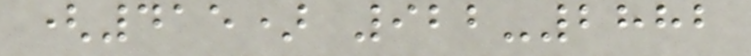(415) 922-2882
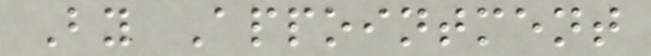By Appointment
